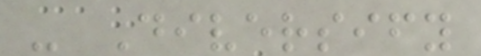- Diversify
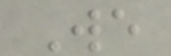We
